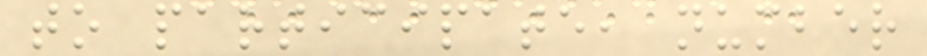to participate, number
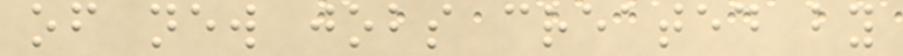of new jobs created by
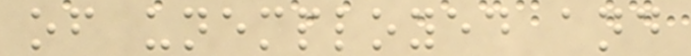of unemployed and
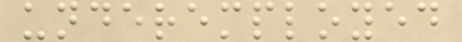underemployed
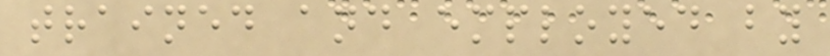trained and employed by
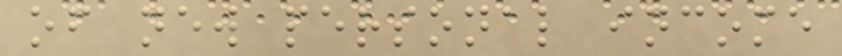of new personal income
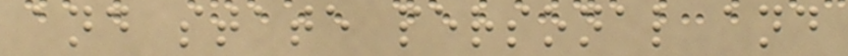and state personal and
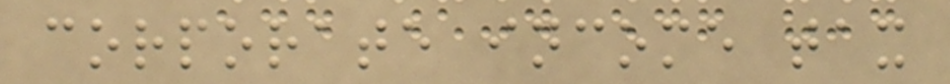corporate income tax
